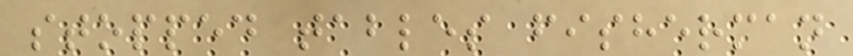stopped tables fisherman
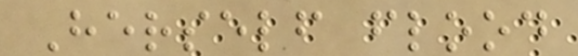Herself flood
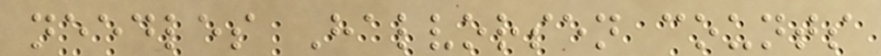needles Halvorsen counts
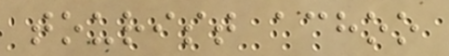tourist achoo
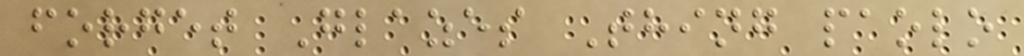forget Glazes Thing paolo
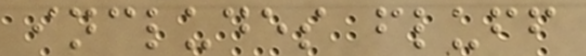includes fluff
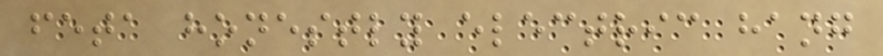feta honestly electric hang
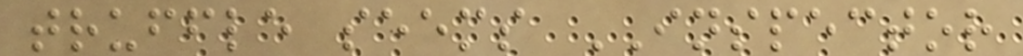truffle seems INSPECTOR
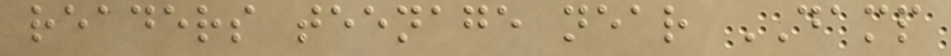readers teenage near DAMP
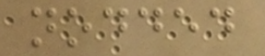nodded
